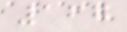167
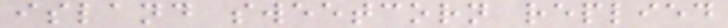island sweetcorn replied
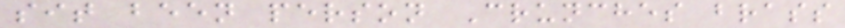sit been person Crunches brass
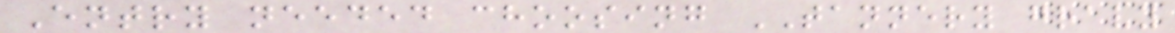Entry needed choosing TANNERY gravy
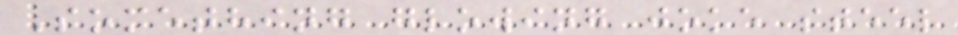Something glowing joke steel
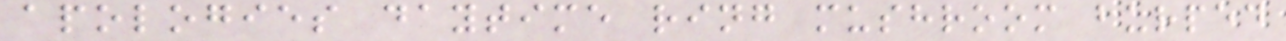apologies daytime ring mushroom burped
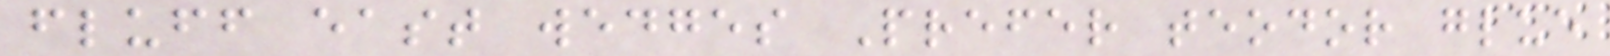fluff east wedges Prefer teodor glue
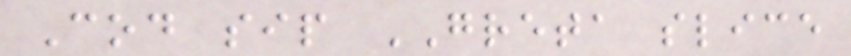Cod sip GRETA slice
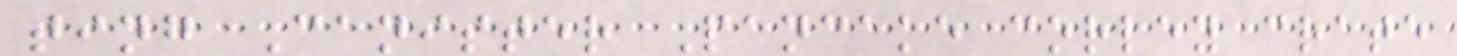ting Canister Pancake corley crate
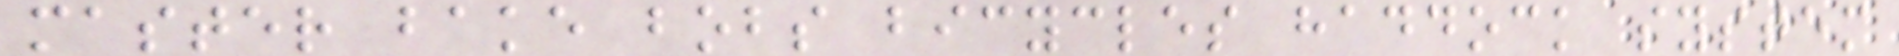master bake bobs bicycles haddock system
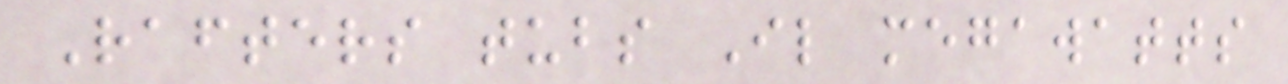Rafters tubs Il megawatts
